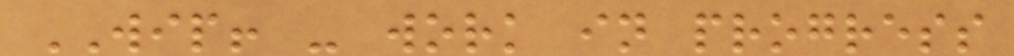WIP! - work in progress
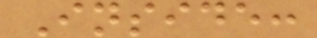Inside:
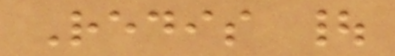Redis |
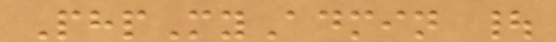PhpMyAdmin |
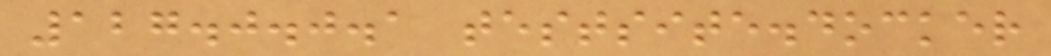127.0.0.1 testsite.docker
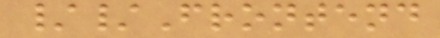//Frontend
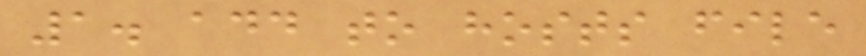1. add to hosts file
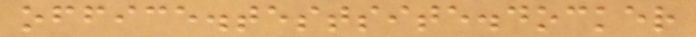office.testsite.docker
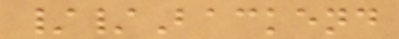//Backend
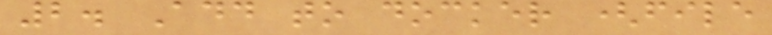2. Add to docker (file
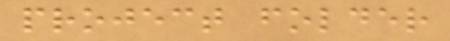project folder
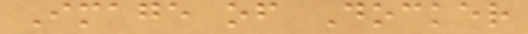Image of Docker
